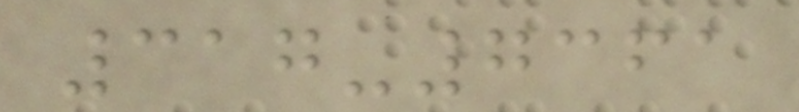317-7361
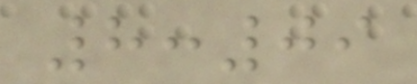8:09
